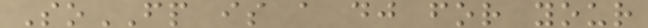SoFP is a dj for your
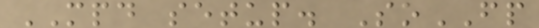MPD setup. SoFP
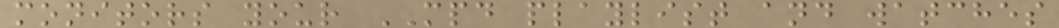monitors your MPD playlist and watches
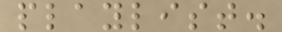playlist.
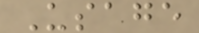Usage
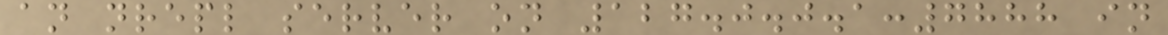an nrepl server on 127.0.0.1:7888 in
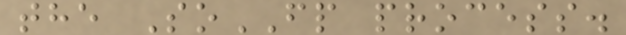the SoFP process.
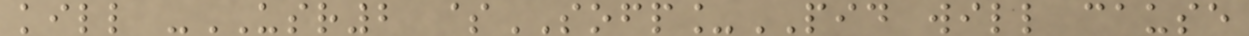kill -USR2 $SOFP_PID will cause
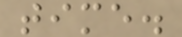time.
